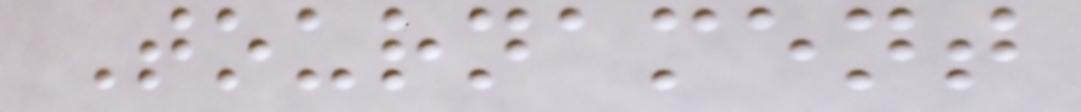Tournament
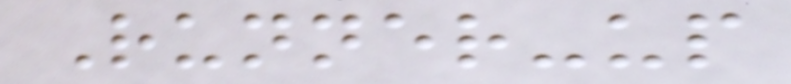Runner-up
